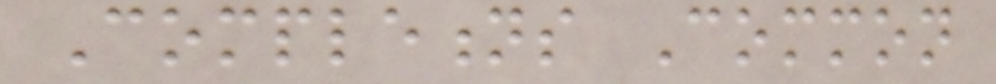Completions Common
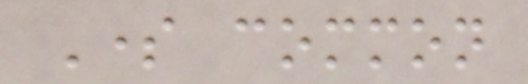Some common
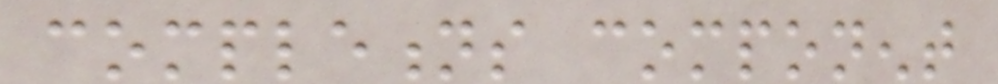completions component
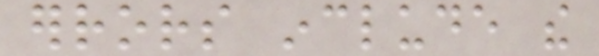errors include the
